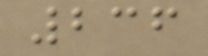236
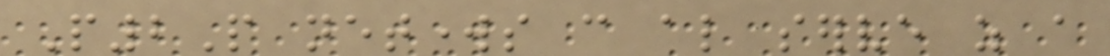P2P networks can also serve as a
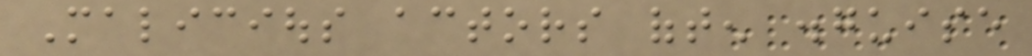Malicious actors often disguise
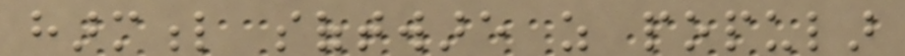harmful software as popular
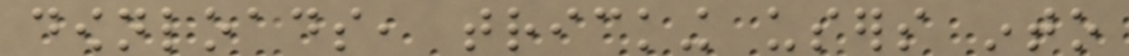downloads, tricking users into
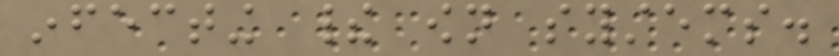infecting their own systems.
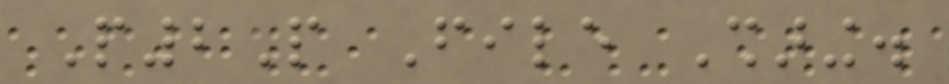P2P File Sharing.
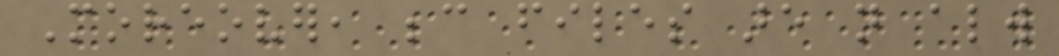Moreover, because files are not always
